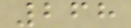268
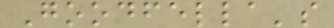Goodfella's
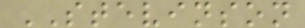STEVINSON
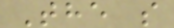The s
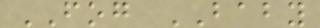FOG BABY
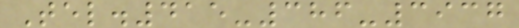Tel.415-386-3937
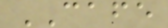CAFE
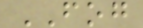FOG
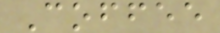Coffee
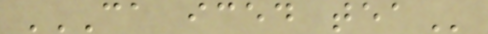CA ICED TEA
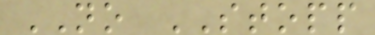NO STOPP
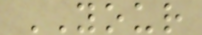YOUR
